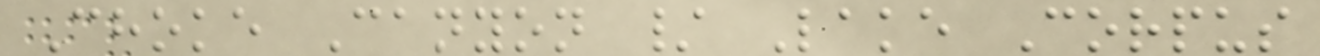Choke Canyon / Lake Corpus
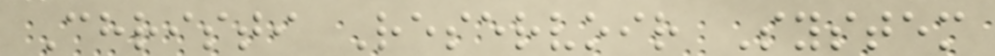Christi Reservoir System
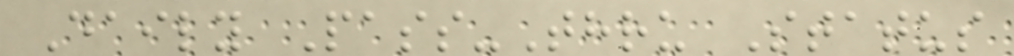Daily Pass-Thru Status
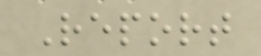Report
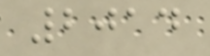2014
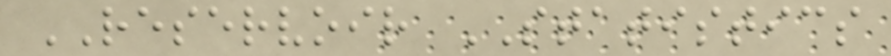RESERVOIR STATISTICS
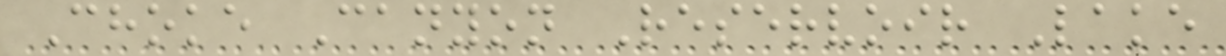Choke Canyon Reservoir Lake
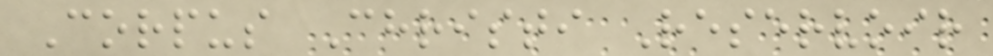Corpus Christi Reservoir
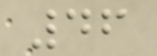46
